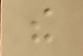the
